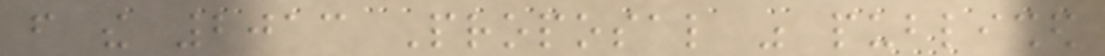from the 2013 Proposal was published
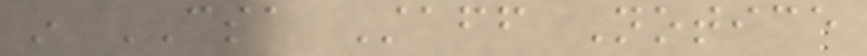in CSA Staff Notice
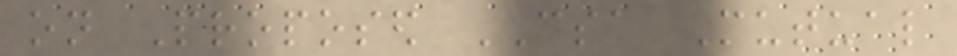on Proposed CSA Mutual
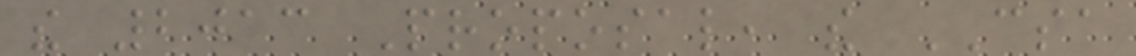the 2013 Proposal, the CSA
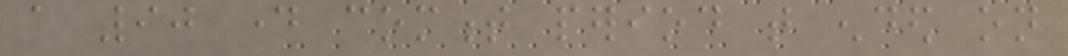a 90 day comment period that ended on
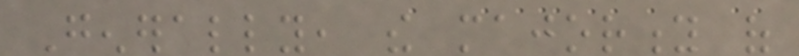Generally, the majority of
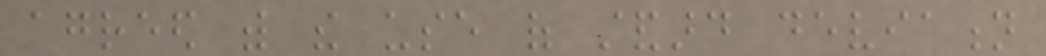agreed with the use of standard deviation
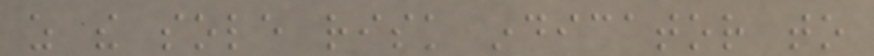as the sole risk indicator to
